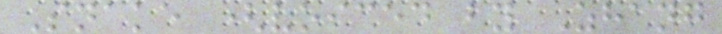Snake (voiced by Zhang
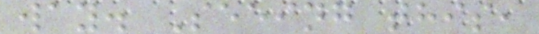way. Seeing this,
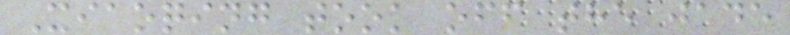Xiaoqing took off the jade
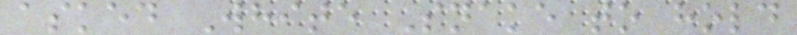asked White Snake to hold
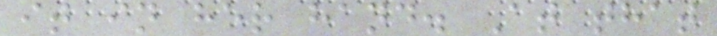it in her hand. At that
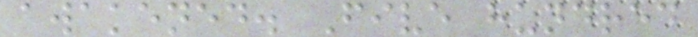awakened. Five hundred
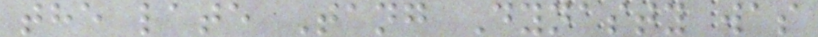the late Tang Dynasty was
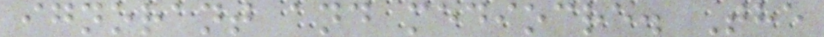ignorant and mediocre. The
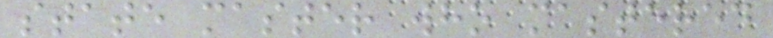state master who mastered
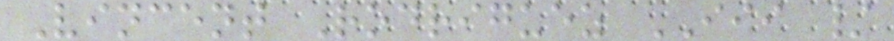Vincent Rodriguez III /
